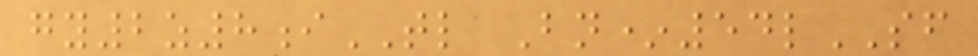gy2z8iTL Bn*54lSF
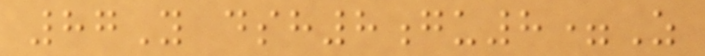87Y dsh8gu8=Z
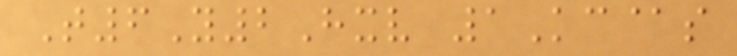T6Y2Hxv 1Kc@s
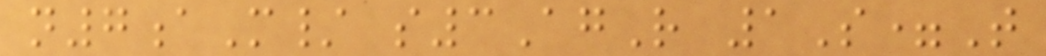n7aM/ s3AgR 1S=T
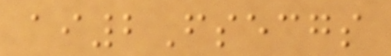ai2Fsecgs
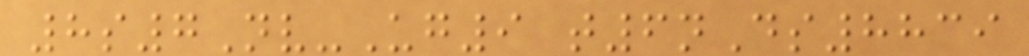8s7Nv-Ug9 t6nDs8839
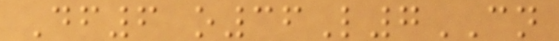Df6 o36L7CN
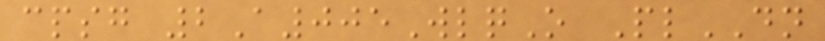cpsg 2A005WlqO PlDN
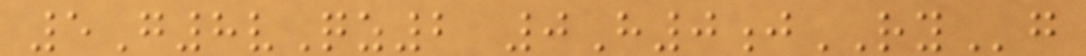5G8vQz2 0H0jRYg
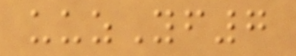uuzYf7
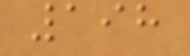198
